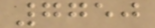7750
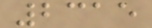2315
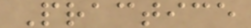Practice
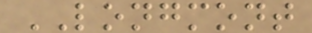LONGMONT
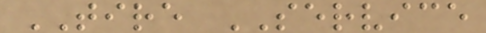TIRE SERVICE
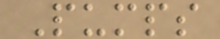Pumps
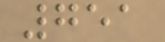751
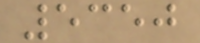5350
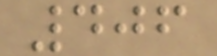406
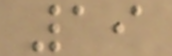19
